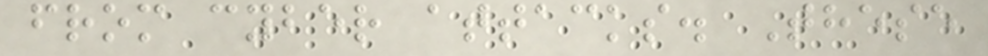from cyber attacks. These
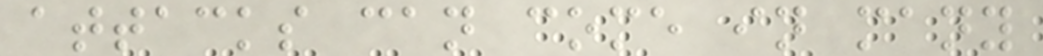attacks can come in many
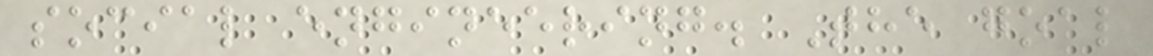social engineering. The goal
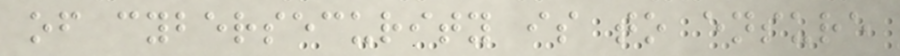of cybersecurity is to ensure
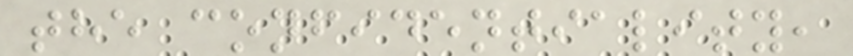the confidentiality,
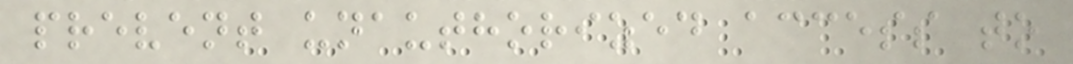prevent unauthorized access to
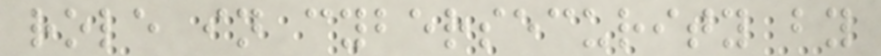role in cybersecurity by
